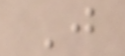J
